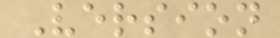Version
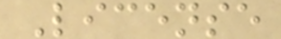License
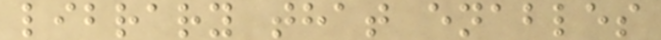library that enables
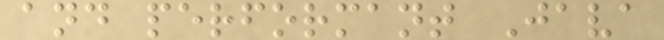and performant Java
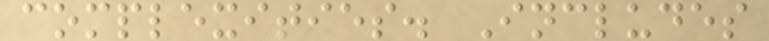complexities. Includes
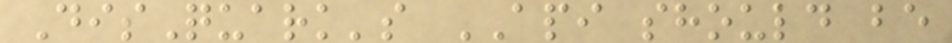DisQuark's API should be
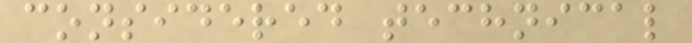considered technical
